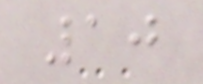10
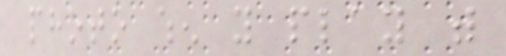photo when you play with
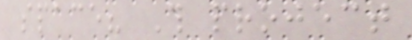space? This project
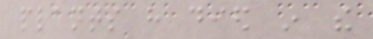plants have died in the
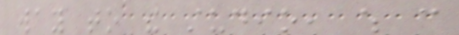way to the studio, which can
